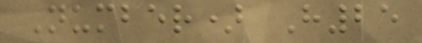Number) H25
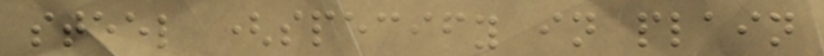steel (specify in plain
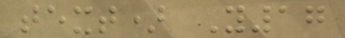text) Y17
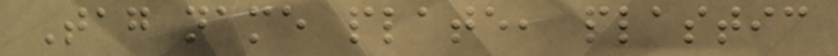Tag name plate, plastic
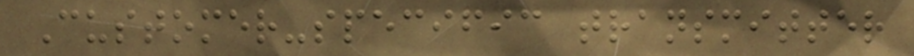Customer-specific transmitter
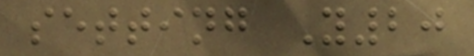setting Y20
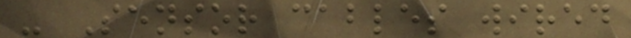- Sensor cables wired
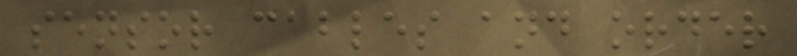sensor cables and order
